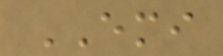EMI
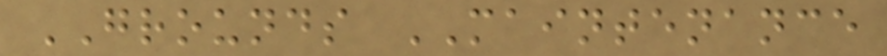GROUNDS MAINTENANCE
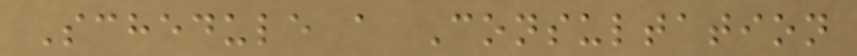Schedule a Consultation
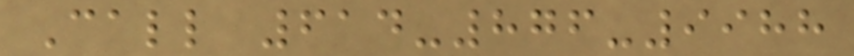Call 614-876-9988
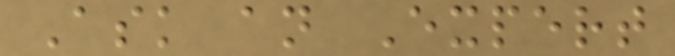Ask an Expert
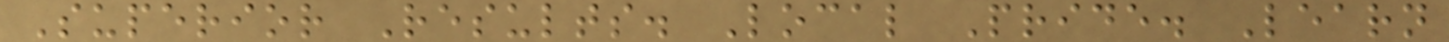Superior Results. Local Pride. Learn
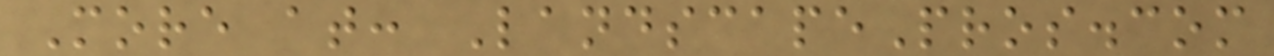More at: LandscapePros.com
